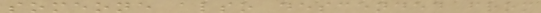someone also descended from
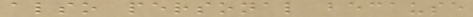also personal because
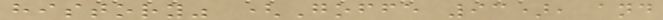history" (Goffe 93), and
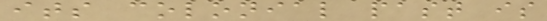its colonial past is
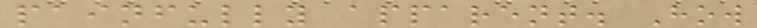painfully apparent. How
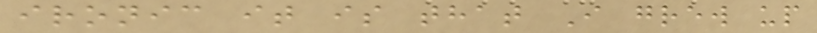ironic it is that I grew up
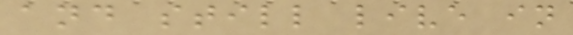and still live in
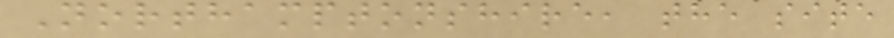Northamptonshire, the site
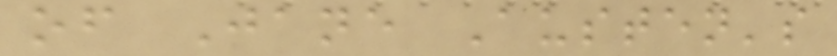of Jane Austen's
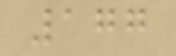177
